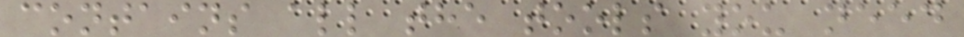contains all the tools you need
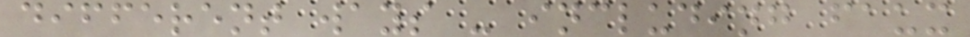different ways - including faux
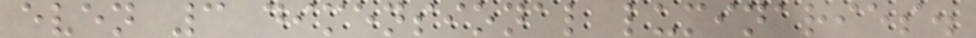even 3 dimensional luminaries.
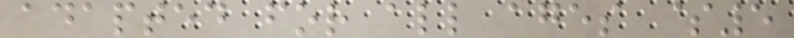adapted for all ages $5
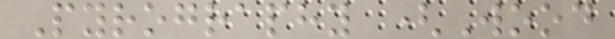Pyrography (Wood
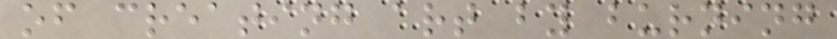of creating art by burning
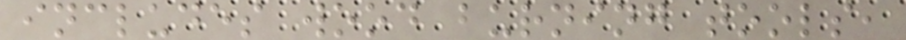includes wood burning tools,
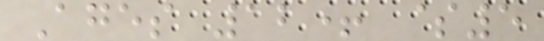Ages 12+ $5
